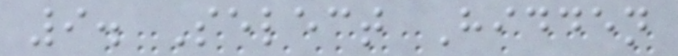9. Select Hidden
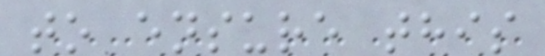to ensure this
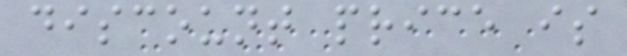discount price is
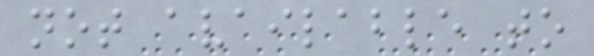not available to
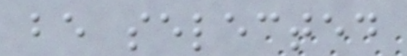be selected
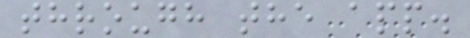through the app.
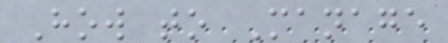How to Manage
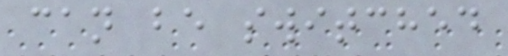can be switched
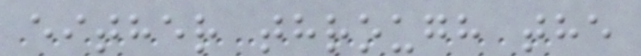either through the
